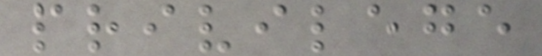privilege
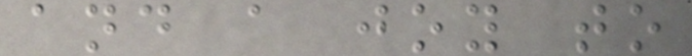and a joy to
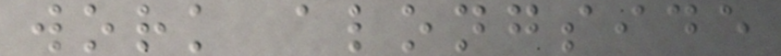work alongside
